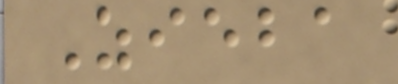Zieba
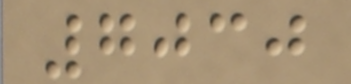7030
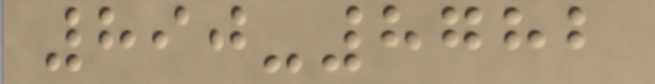890-8782
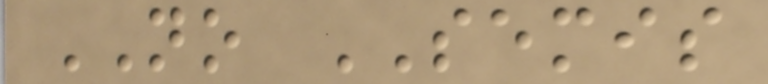NO SEMIS
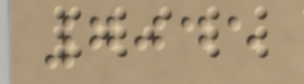7045
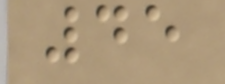45
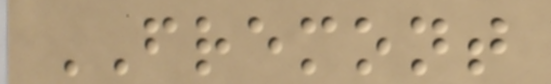FREMONT
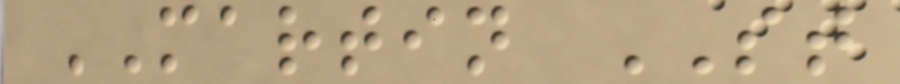MARTIN ST
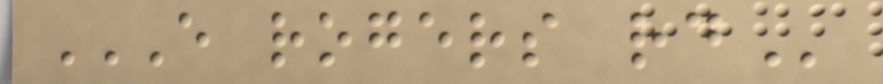E ROGERS RD
